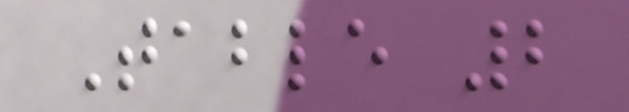Table 2
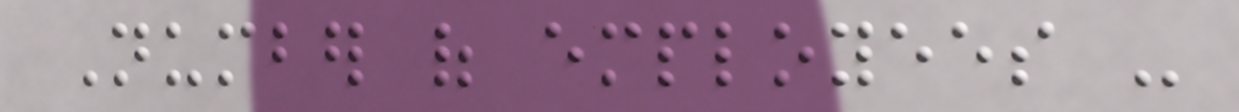Number of employees -
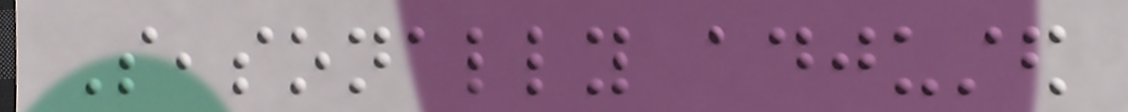Seasonally adjusted
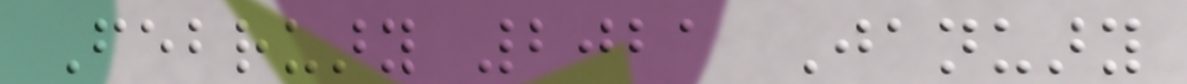February 2021 January
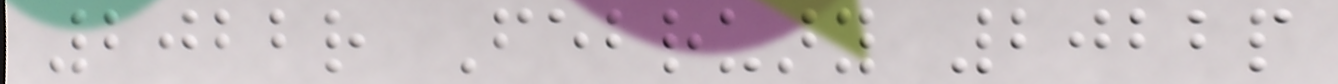2022r February 2022p
